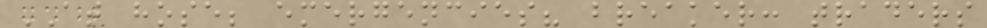AT hose; emergencies? breaker: traders
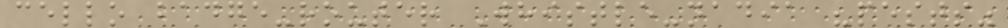cello badge-router Whistle-nadia "pests"
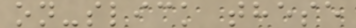on-slick these
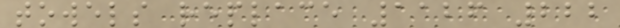towels replace 1126 222
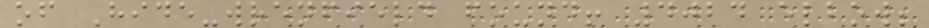of Hide-wrenfield found! 4024 elbow;
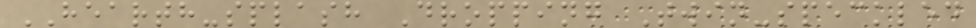HEARTH-splash Dropping Twin-speckled
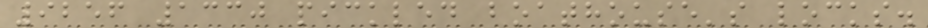9256 1330 pickled boathouse's locks.
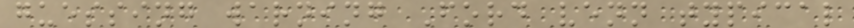guessing warning Ford venn typical
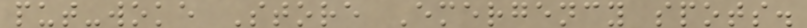put-woke Store Emergency spots.
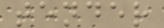tender
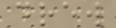drew
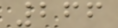266
